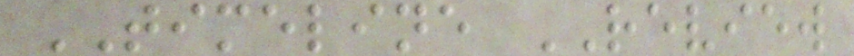TIMELINE REVIEW
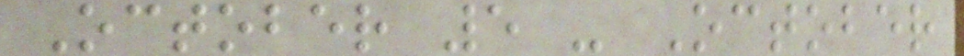October 5 - October
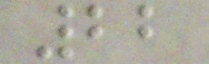22
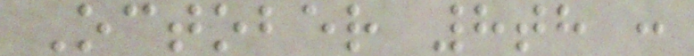October 8th :
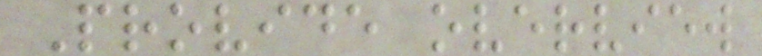Provide overview
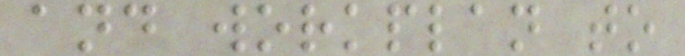and workplan to
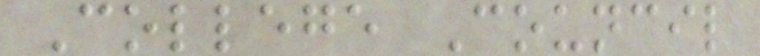College Council
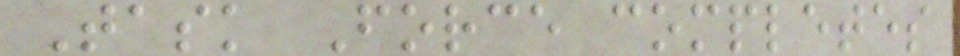Task Force completes
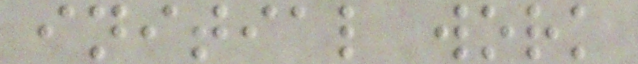initial work
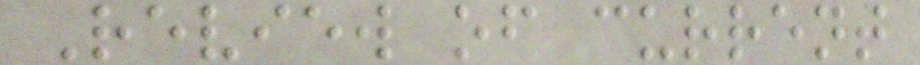Review of current
